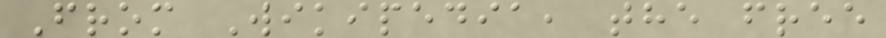From Wikipedia, the free
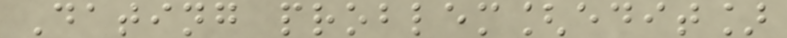Dating problem[edit]
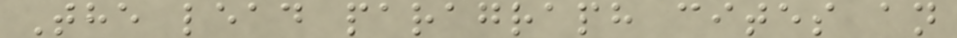The lead paragraph cites an
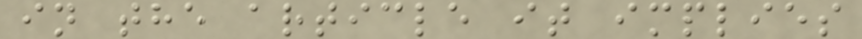in the article it implies
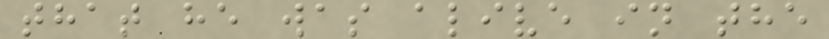that he was alive in the
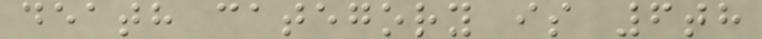death category is 6th
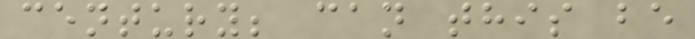century; can this be
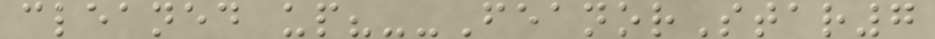cleaned up?--FeanorStar7
